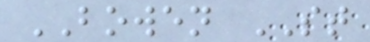BOWEN ST
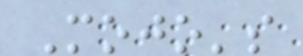Mojo's
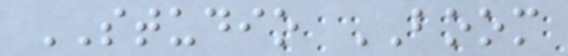STUDIO BOOM
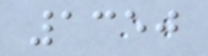1350
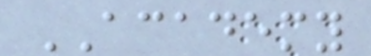ACADEMY
